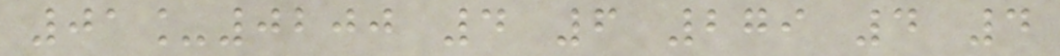01_0200 4 6 279 4 4
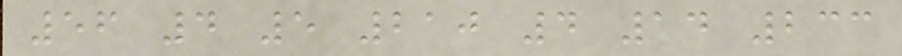56 4 5 210 4 14 233
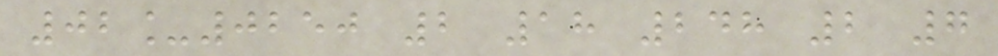02_0250 2 18 248 2 7
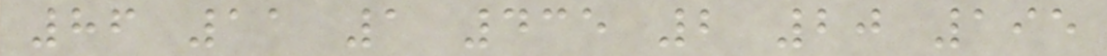86 11 1 435 2 20 195
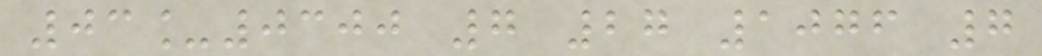03_0300 7 27 1076 7
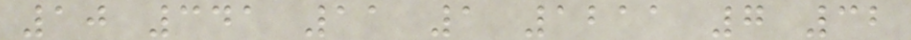10 341 11 1 1211 7 32
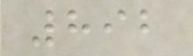892
